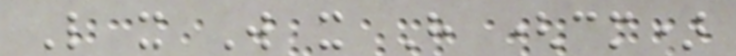L x W x H (cm)
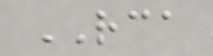RCA
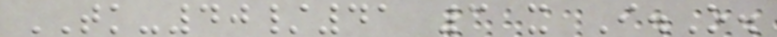TK-40/41 3 x I.O.
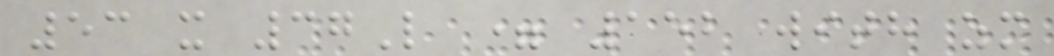53 x 37L = 152 with zm
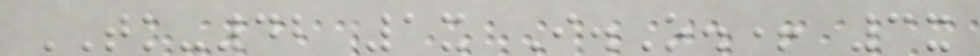TK-42 1x I.O.+ 3x
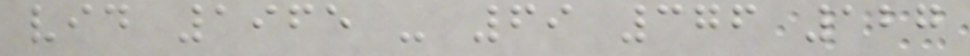vid 1965 - 69 376 127
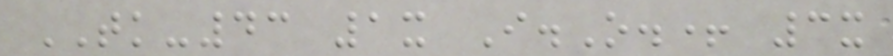TK-43 1x I.O.+ 3x
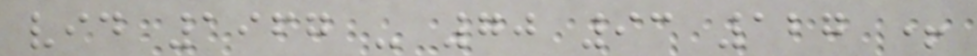vid 1967 - 70 93 127 +
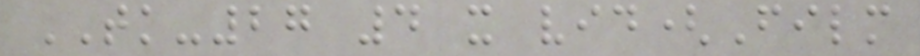TK-27 4 x vid(Film
